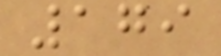179
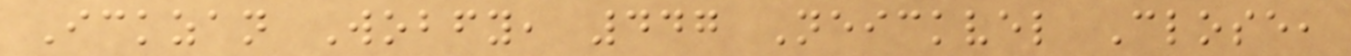Ickzan Wobfy, 447 Neickvel Close,
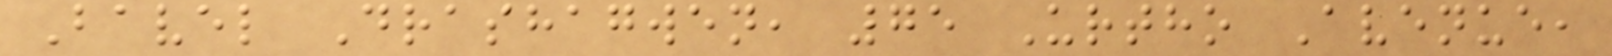Bavel Drashagwen, 75 Urtho Avenue,
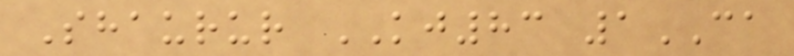Shaurur KJ83 1CA
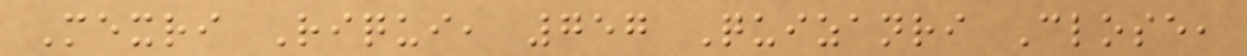Mexri Riqui, 757 Quizanri Close,
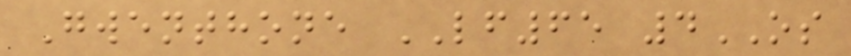Gwenthone LF65 4OS
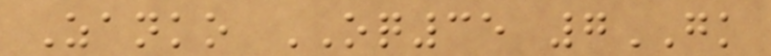Zanko OQ35 7GK
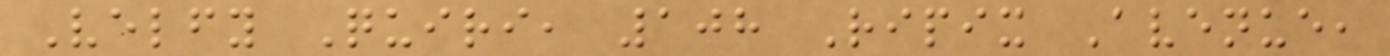Velfy Quiri, 108 Ripix Avenue,
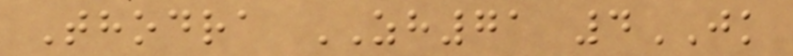Thodra ZH71 4JK
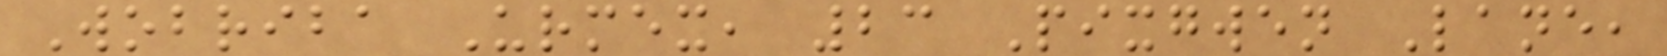Wobriba Urmex, 23 Pixgwen Lane,
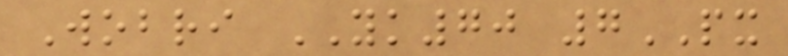Wobri YK70 7PX
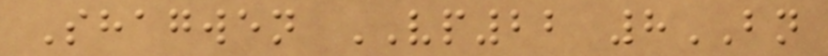Shagwen VP22 8BN
